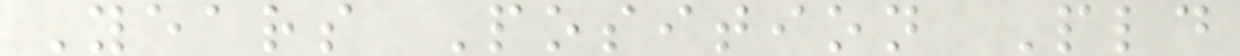Years Position Pld
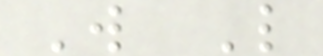W L
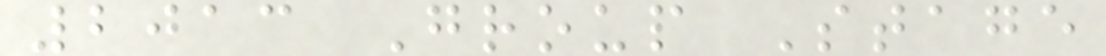2013 Group Stage
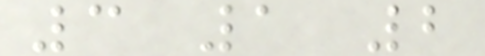3 1 2
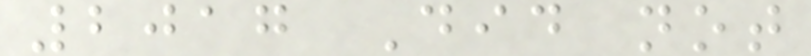2017 Did not
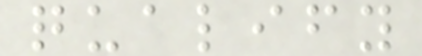qualify
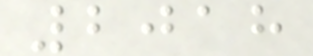2018
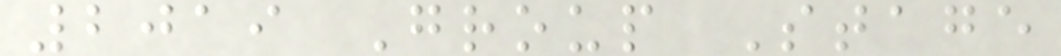2019 Group Stage
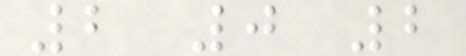2 0 2
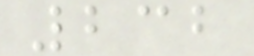232
